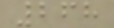268
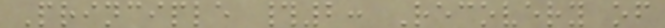Principle #2: Recovery of
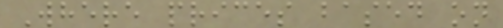Where prices based on
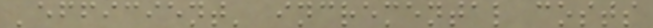'efficient' incremental costs
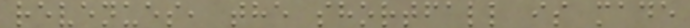revenues, the shortfall is made
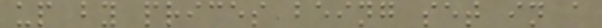up by prices being set in a
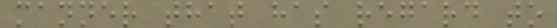manner that has regard to
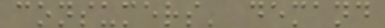consumers' demand
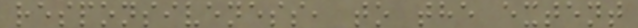responsiveness, to the extent
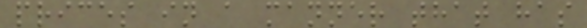prices in a manner that has
